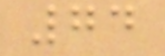74
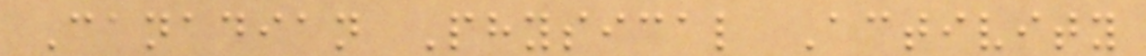Canadian Physical Activity
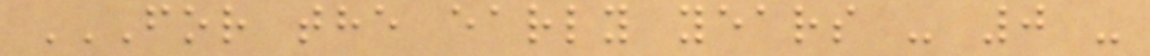FOR THE EARLY YEARS - 0 -
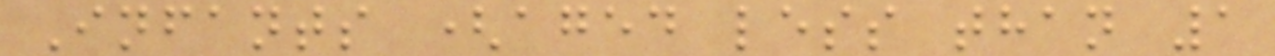Infants (aged less than 1
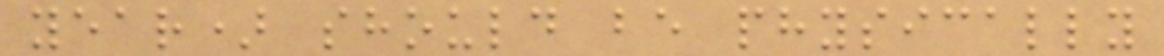year) should be physically
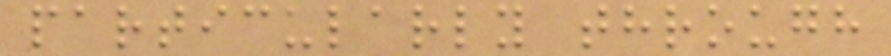particularly through
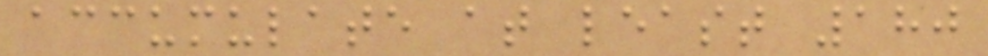accumulate at least 180
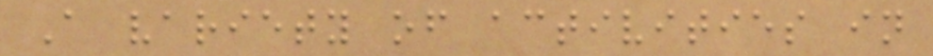A variety of activities in
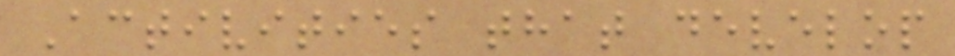Activities that develop
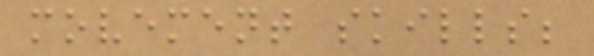movement skills;
